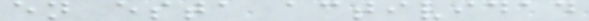en esta actividad
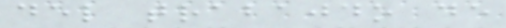del trabajdo de
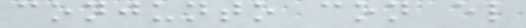conjunto con el
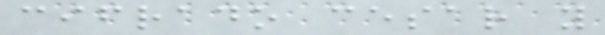cifrado cesar y
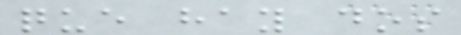que hay dos
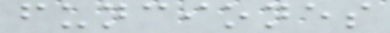funciones
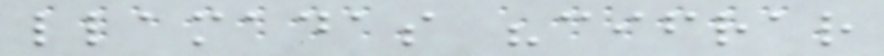llamadas "cifrar
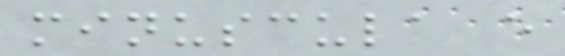minuscula e
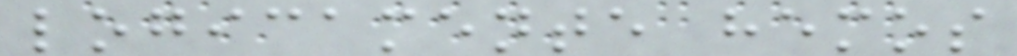logicamente hemos
